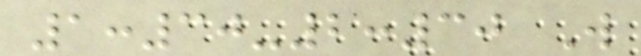1:30-2:30 W
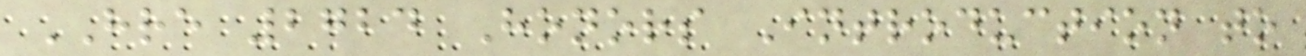HRE 2724 Honors Introduction to
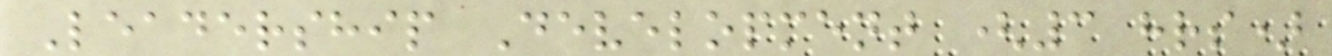Leadership Development (3 hrs)
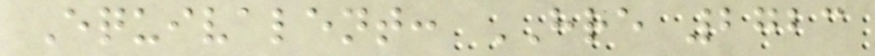Equivalent: HRE 2723
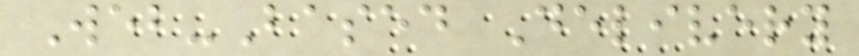Web-Based Delivery
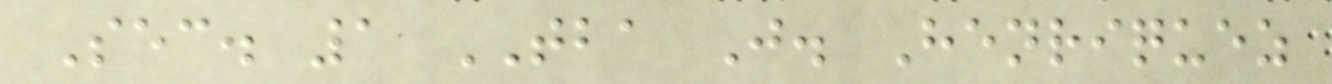Sec. 1 TBA J. Henriquez
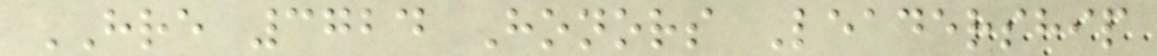HRE 3724 Honors Leadership
